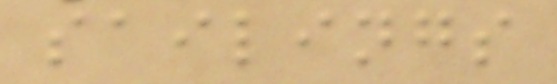sailings
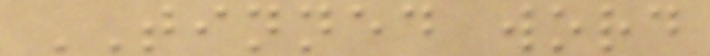TINNED word
